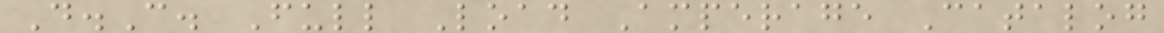D.C. Full Load Amperage Catalog
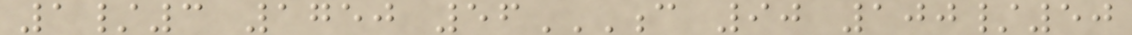1/3 1750 56C 90 100/50
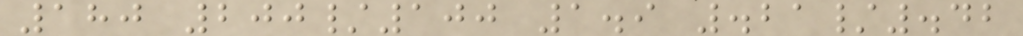180 200/100 1.9 .21/.42
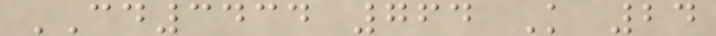CD3434 764 K 24
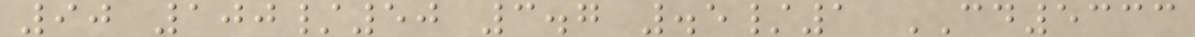90 100/50 3.7 .5/1 CD5333
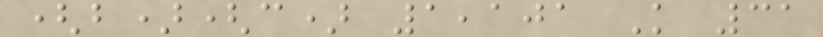(b)(c) 1,101 K 31
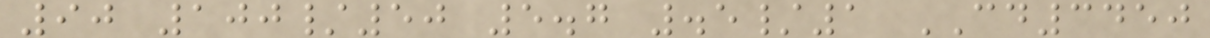90 100/50 5.7 .5/1 CD3450
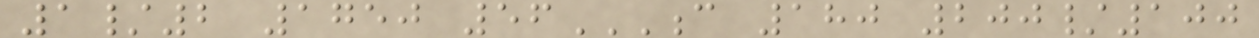1/2 1750 56C 180 200/100
